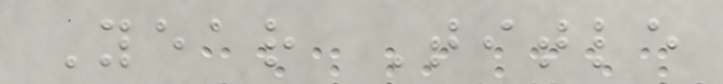Year Title
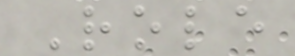Role
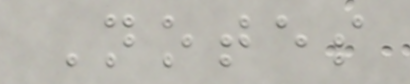Notes
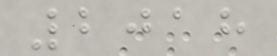2018
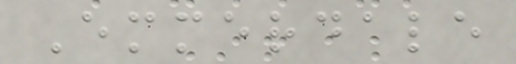Emmerdale
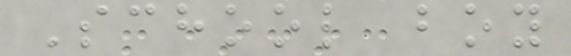School boy
